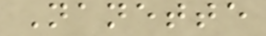Nanette
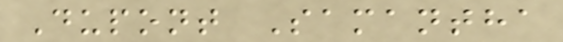Dupont Samantha
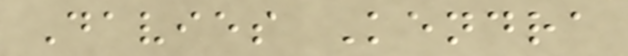Davies Kendra
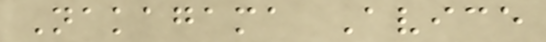Nakagama Avice
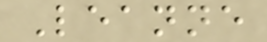Leanne
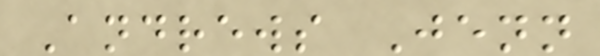Andrews Jenn
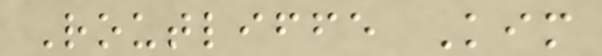Routliffe Kim
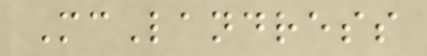McLandress
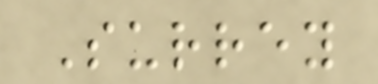Surrey
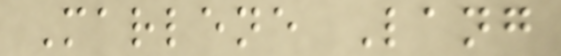Marlene Lang
